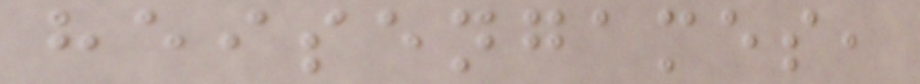heisengames,
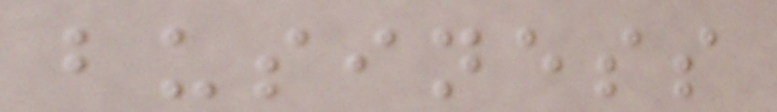business
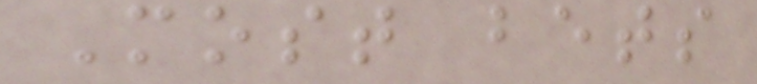Most bets
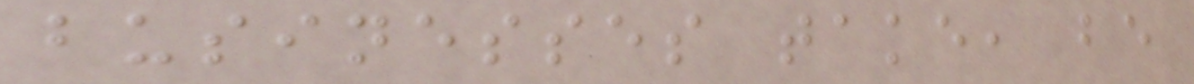businesses take, be
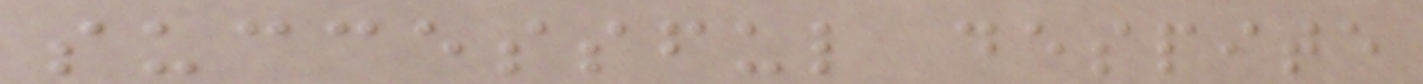successful despite
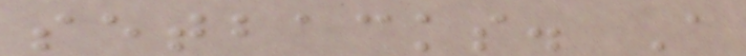setbacks. A
